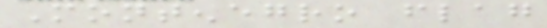Montenegro flag
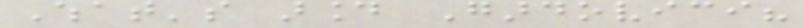What's around Gardovici?
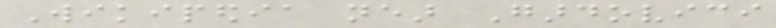Wikipedia near Gardovici
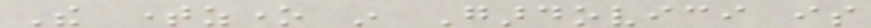The timezone in Gardovici is
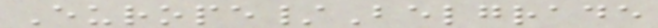Europe/Belgrade
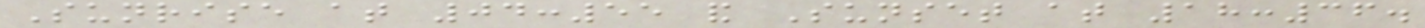Sunrise at 04:55 and Sunset at 18:36.
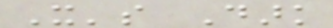It's Dark
